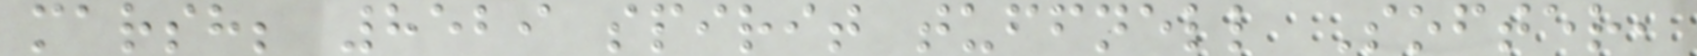marsh; 8529 spirit tuffnell Softer,
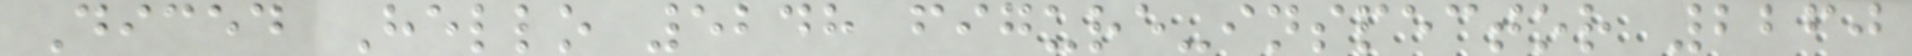Diced Hello 5248 figure-inspector 2260
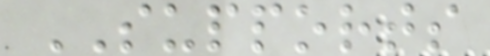SUPPORTS
